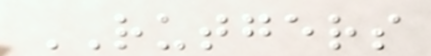RUTGERS
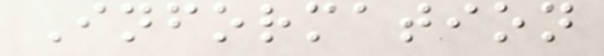Information
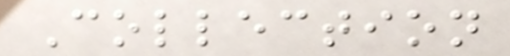Collection
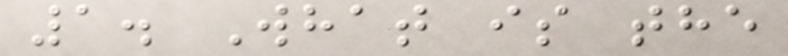1. What is the
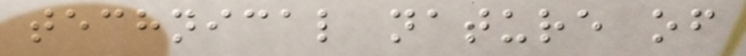technical nature of
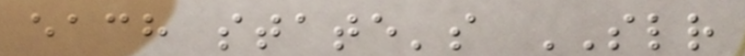each state's SLR
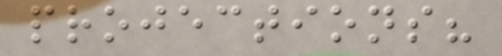projections?
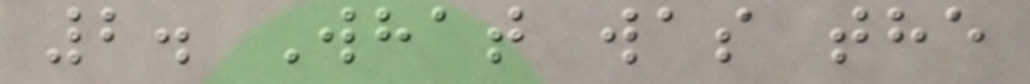2. What was the
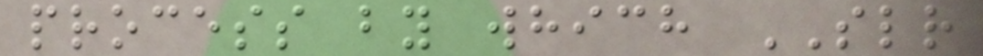process by which SLR
